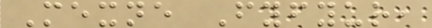Mexne Fyfyur,
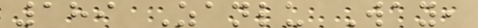189 Zanlu Way,
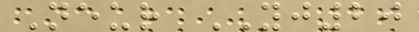Neur YJ20
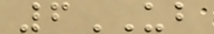6UB
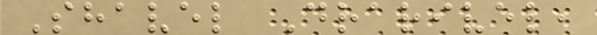Shavel Drarivel,
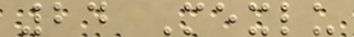24 Mexlu
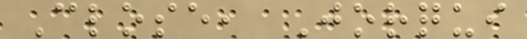Close, Jorqui
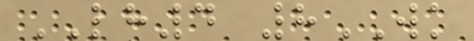LH4 8WK
